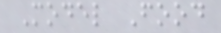Model Food
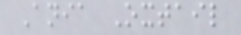Ania Oxtail
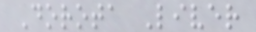Dorota Liver
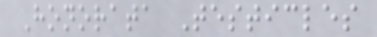Honorata Testicles
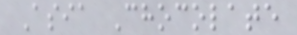Asia Chocolate
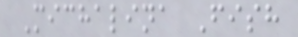Michalina Fish
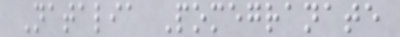Natalia Pomegranate
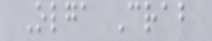Olga Crab
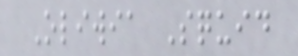Oliwia Squid
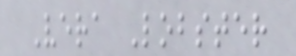Vera Lobster
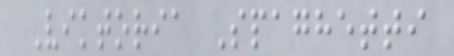Viktoria Spaghetti
